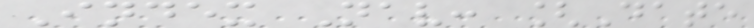Index Nav: [Date
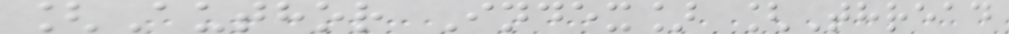[Author Index] [Thread
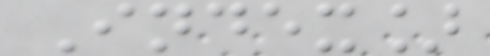Index]
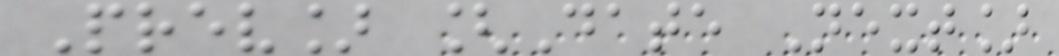Prev] [Date Next]
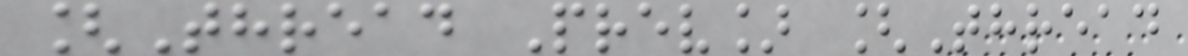[Thread Prev] [Thread
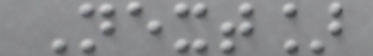Next]
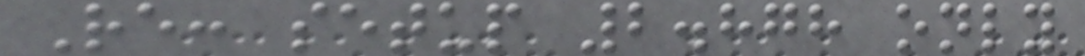Re: setup 2.878 only
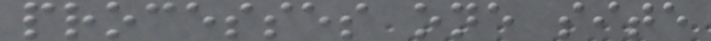processes one site
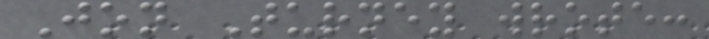Jon Turney wrote:
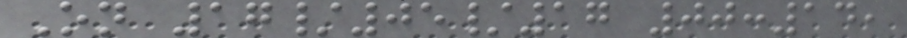On 17/05/17 00:14,
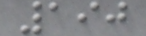190
